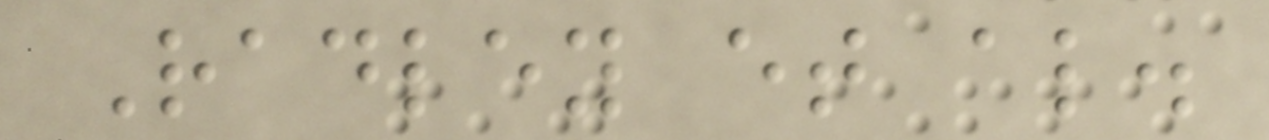Radley et al.
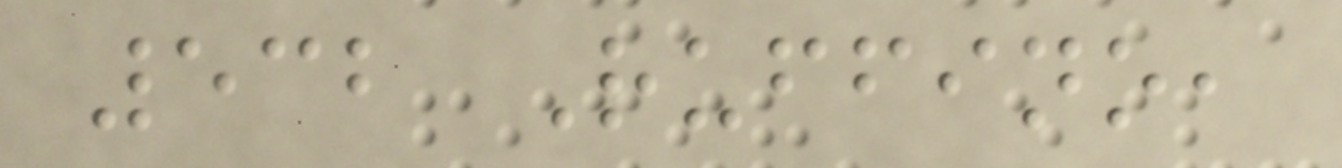532 Ruffino,
